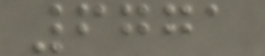6771
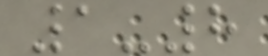1-8
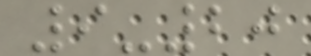9-20
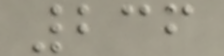236
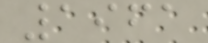1961
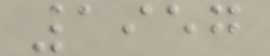1957
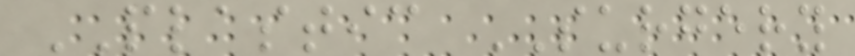PLASTIC SURGERY
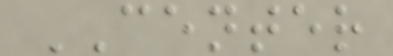CENTER
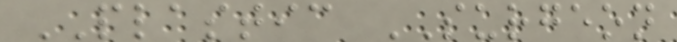PLASTIC SURGEON
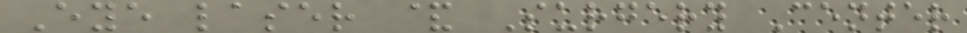Eye laser & Surgery Center
